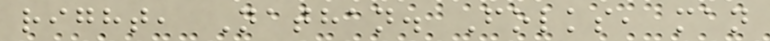right, Nathan. Folks, man
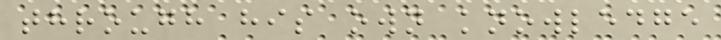through his own knowledge
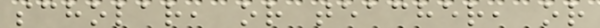scholar, or teacher, or
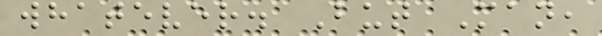whatever. But Man,
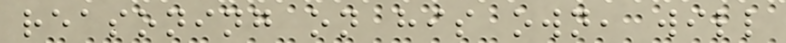reasoning on his own, will
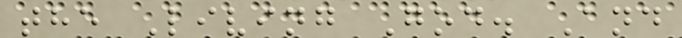the Living God. And
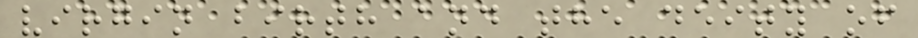virgin birth and the deity of
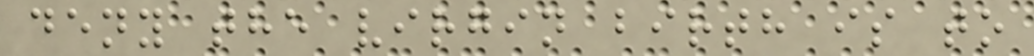deny the virgin birth is to
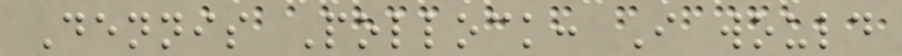Dennis Pollock: I would
